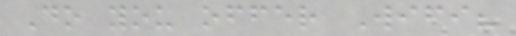Do you offer Wifi?
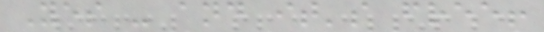Yes - and it's free!
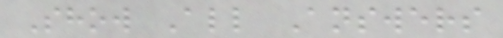Show All Answers
